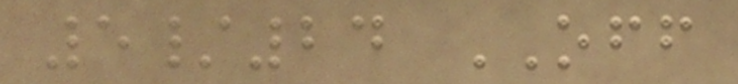5/24 OFF
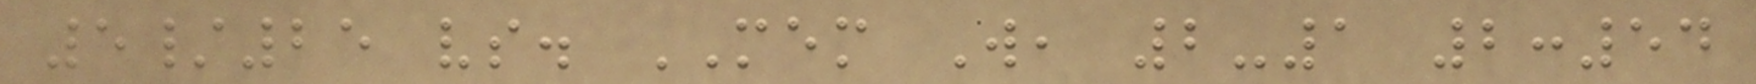5/25 vs. MEM W, 2-1 2:54
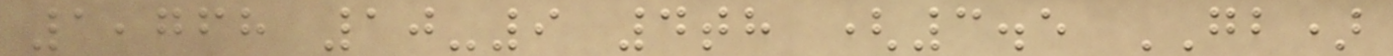1,768 10-9 4th (3.5 GB)
